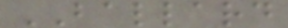BALLARD
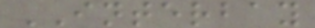INTERBAY
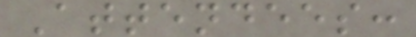Attendees:
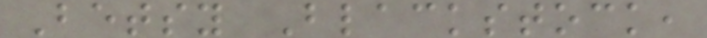Betsy Blackstock,
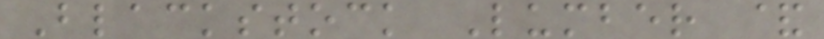Blackstock Lumber &
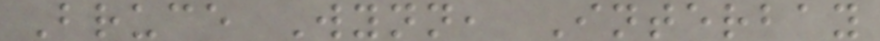Bruce Wynn, Interbay
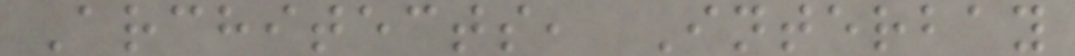Architects, Interbay
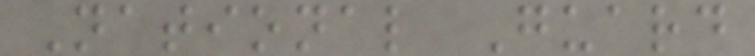National Guard
